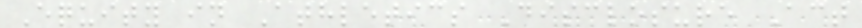Equity in Athletics Disclosure Act
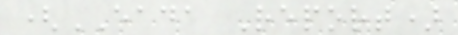(EADA Report)
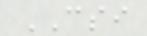CSI
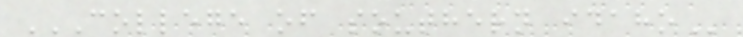COLLEGE OF SOUTHERN IDAHO
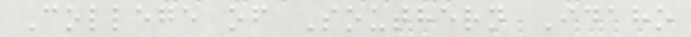College of Southern Idaho
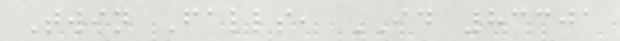Twin Falls, ID 83301
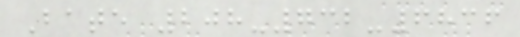Bate 208-732-6836
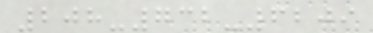208-732-6209
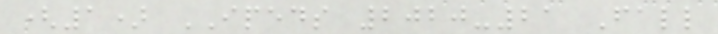(1) IPEDS 2020-21 Fall
